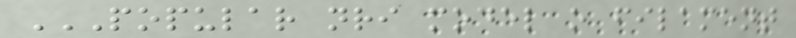POPULAR NRI MODEL O FILAMENT
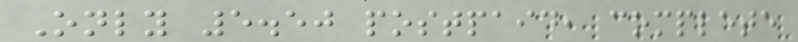Only 5.50 postpaid, complete
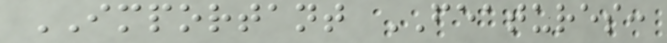IMPORTANT FEATURES:
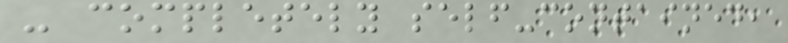- completely self-contained,
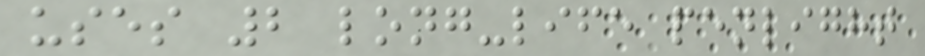uses 2 long-life penlight
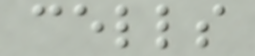cells
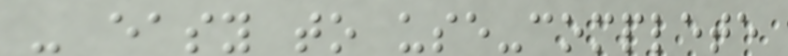- easy to use-complete
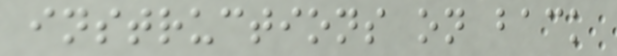instructions on back
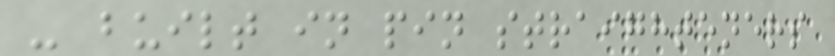- built in pin straighteners
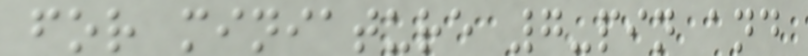for miniature 7-pin and
